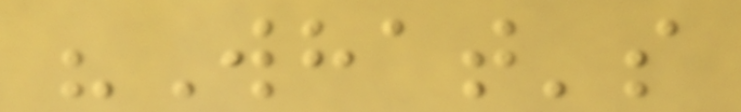"What's
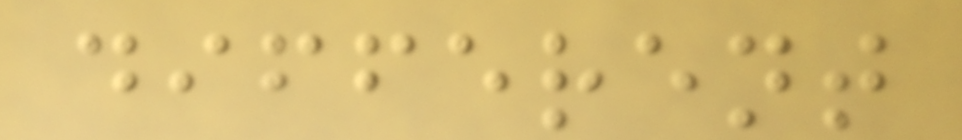different
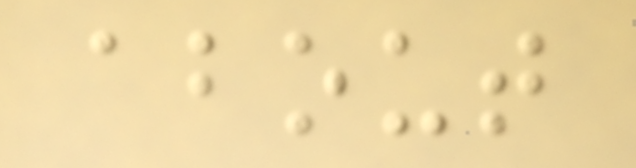about
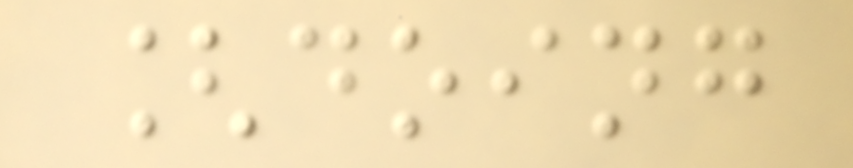[doing
